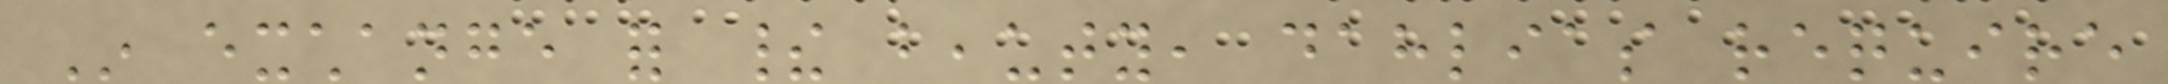In exchange for their beauty, dahlias require
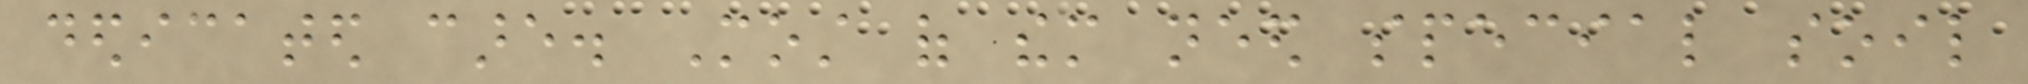dedicated care. Most of them need special soil
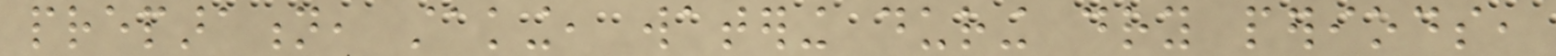preparation, staking, watering during dry periods,
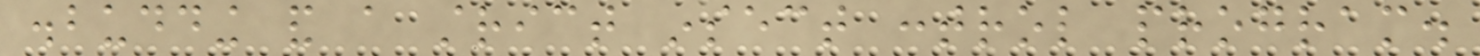disbudding and a strict insect control program.
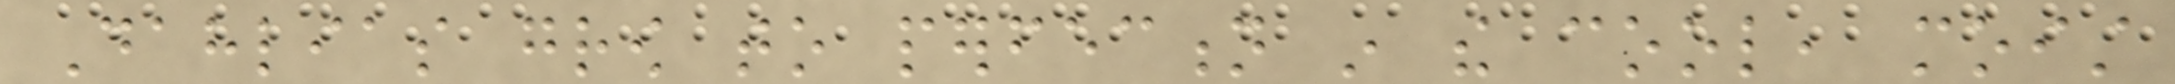Dahlias grow to perfection in the cool, moist
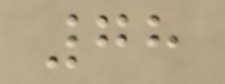78
